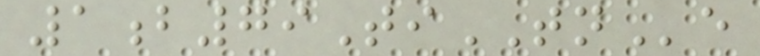1b79TiTNe
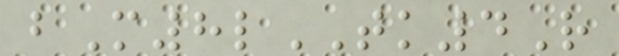bM8lTK4R
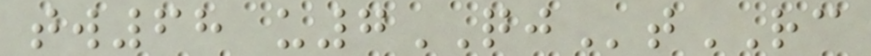tw68 u7QJtRC
